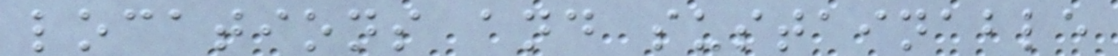locations and sustainable
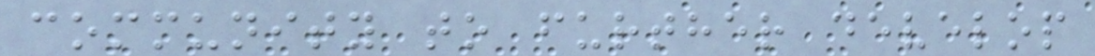community to further develop
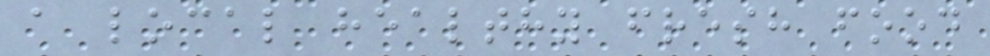a local healthy fresh food
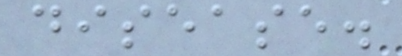disease.
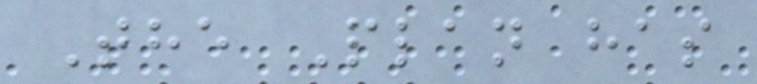The Plan has
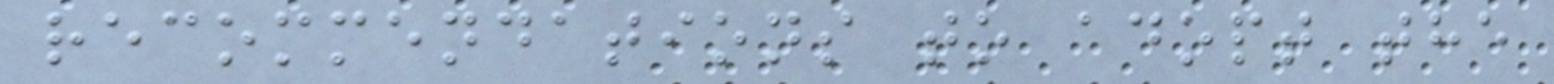recommendations to adopt the
